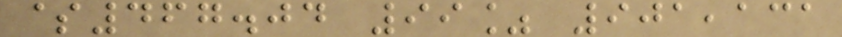$467.04 99% 901,131
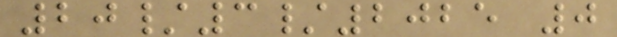20/3/2025 0
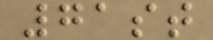71st
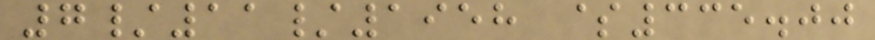7/11/1958 $335.00
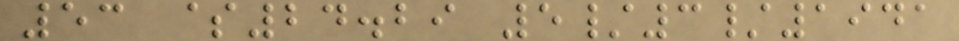53 $24.29 5/3/1941
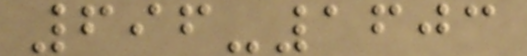696-1603
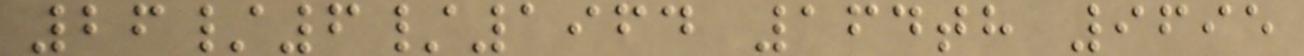26/6/1964 164th 9695
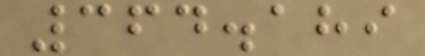364.189
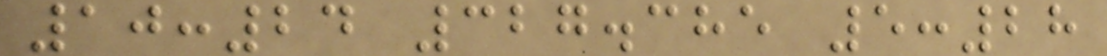10:24 327.385 5:28
